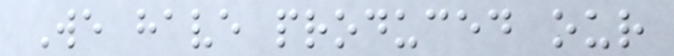We have produced our
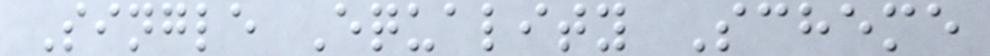Single Equality Scheme
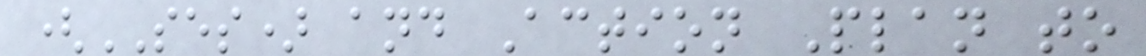(SES) and Action Plan to
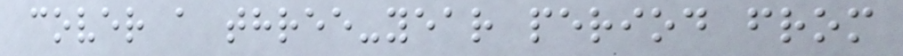cover a three-year period from
